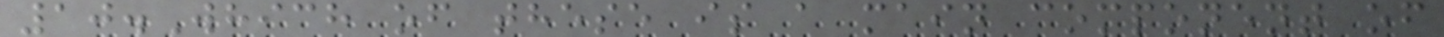10.Which of these is a main component of
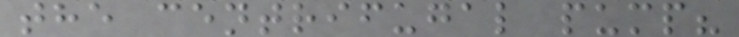the centrifugal pump?
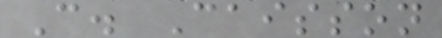C. Caisson
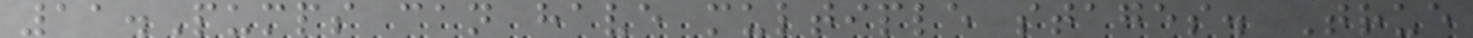11.Pumps can have multiple stages. True
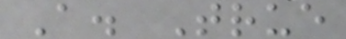A. True
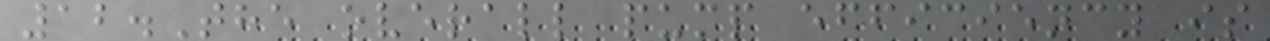12.The overall pump efficiency is
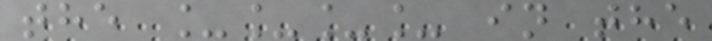the ____ in the
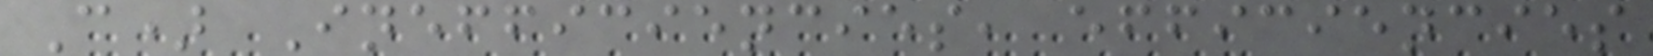C) Inefficiencies, efficiencies
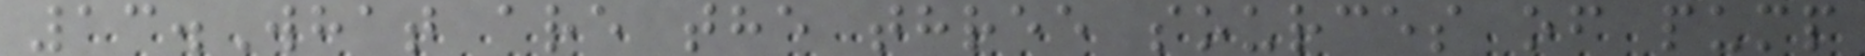13.What are the three sources of pump
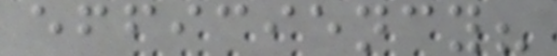efficiency?
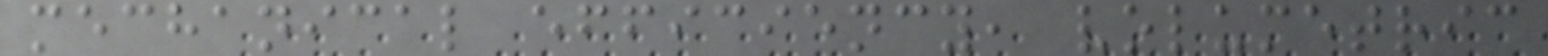mechanical efficiency, volumetric
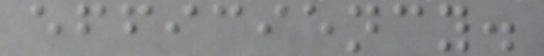efficiency.
